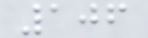106
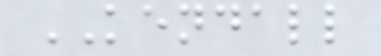KENDALL
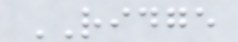RIDGE
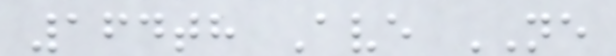164th Ave NE
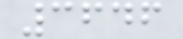3646
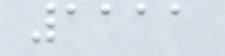1111
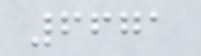6671
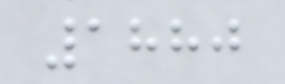1880
